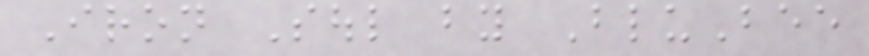Iron Soul by BluBee
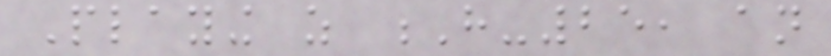Playing as H-25, an
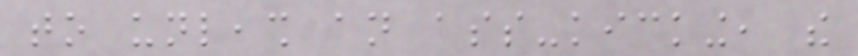to unleash an ass-kicking, the
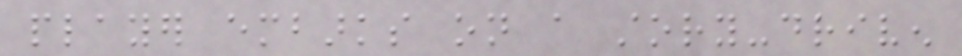player embarks on a story-driven
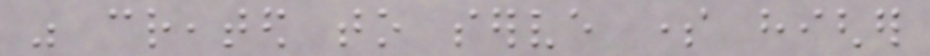was created to serve some higher
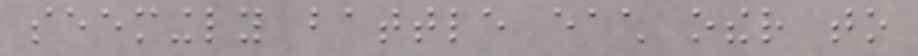seemingly battle each other to
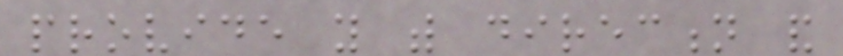provide you with direction and
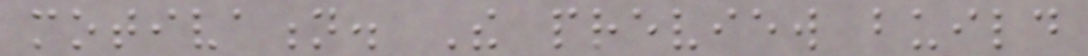motivation. The preview build
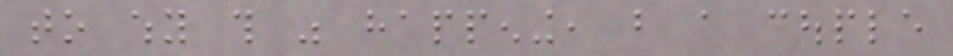to why this was happening, but a couple
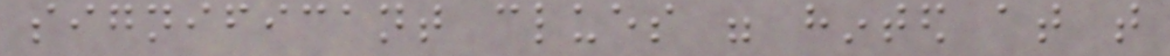significant clues were hinted at that
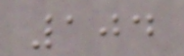104
